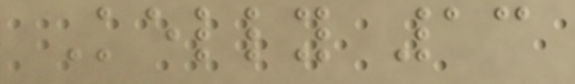Kelly 13
